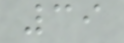39
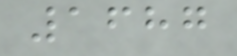1687
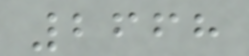2668
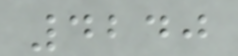4240
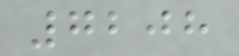7208
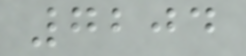7204
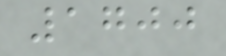1700
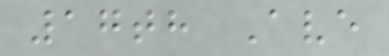17th Ave
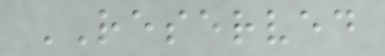RESERVED
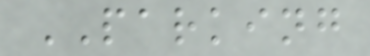PARKING
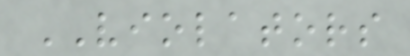VIOLATORS
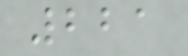221
